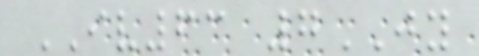IV63 7JY
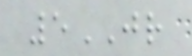5JR
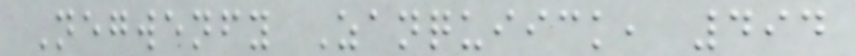Negwenfy Zanquiick, 494
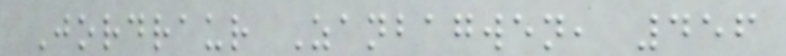Jordraur Zanbagwen, 456
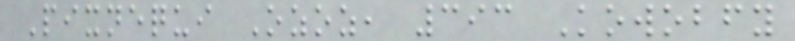Pixnequi Ozoz, 393 Kowobfy
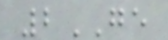2GE
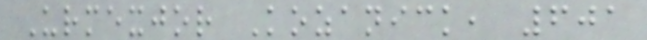Urmexjor Kozanick, 601
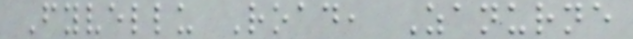Fyvellu Road, Zanurne
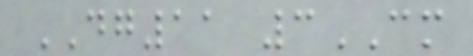DG11 3CM
